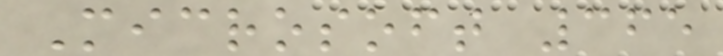Microsoft 365
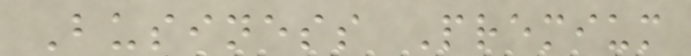Business Premium
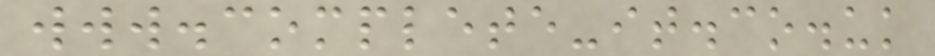www.complete-it.co.uk
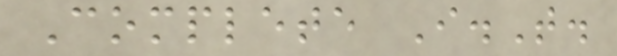Complete I.T.
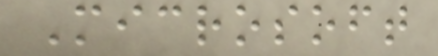Microsoft
